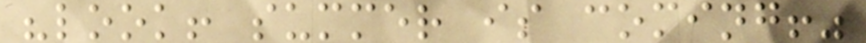"look! summer is coming!"
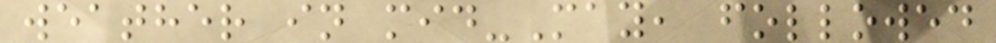weather in mid-May, followed
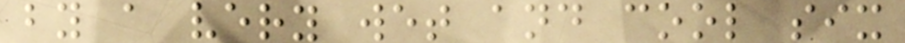by a very wet and cool six
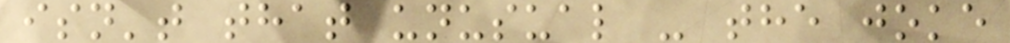isn't that unusual - the joke
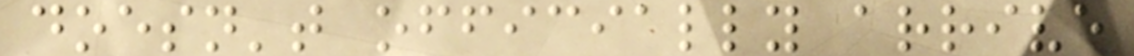doesn't officially arrive
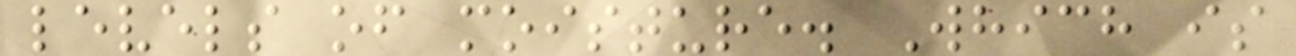levels of moisture. Which is
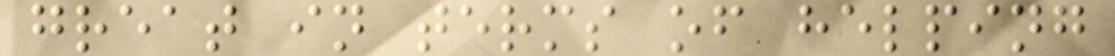great in terms of helping
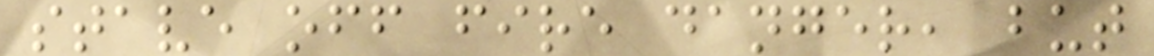stave off fire danger, but
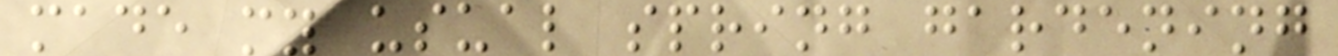made my usual spring gardening
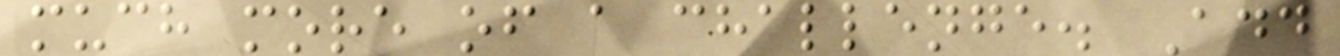much more of a challenge. Add
